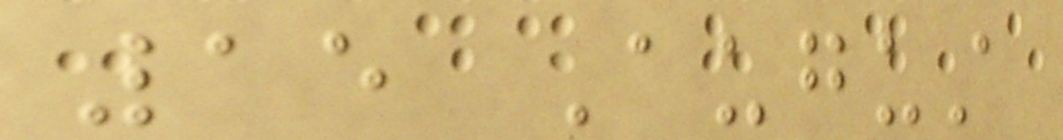15 August
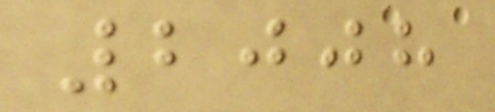2008
